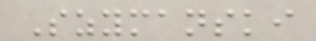Szymanski
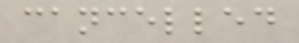cancelled
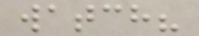watch?
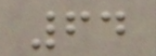64
